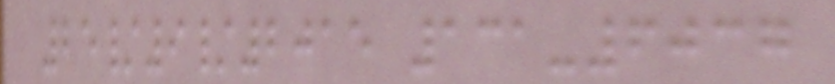25/9/2015 131-6037
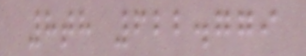8th 622.779
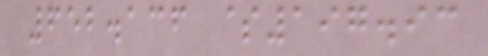652.136 $197.93
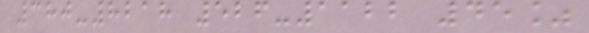380-8218 526-1122 45%
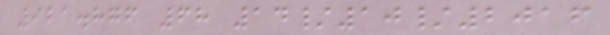921.876 68 14/10/2016
